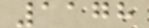1178
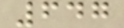647
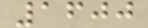1600
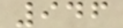946
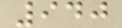940
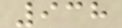938
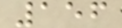156
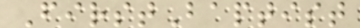FirstBaptist
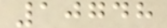10748
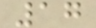17
